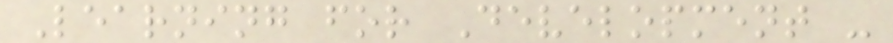Learning for Development -
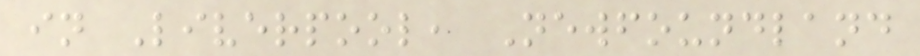in Liverpool, Newfoundland
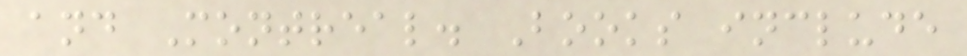and Montreal. Books include
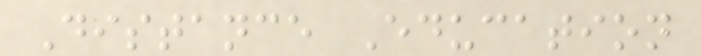Distance Education
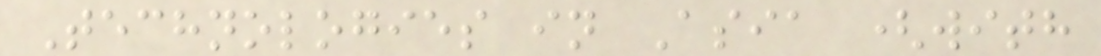Technologies in Asia (with
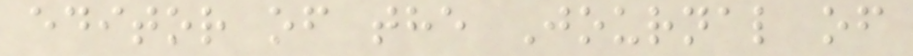editor of the Journal of
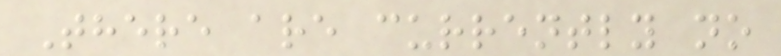There are currently no
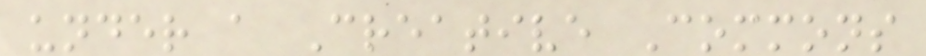under a Creative Commons
